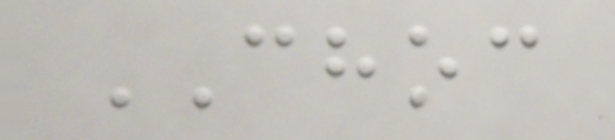CHOC
